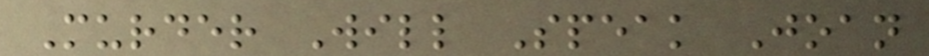Murder Will Speak Joan
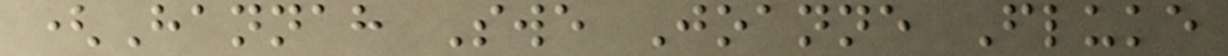(Hannah Swe Joanne Fluke
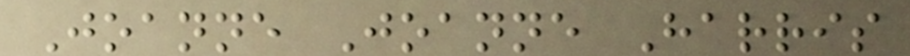Joanne Joanne Harris
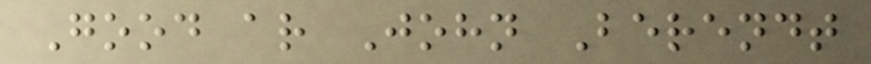Good ar John Berendt
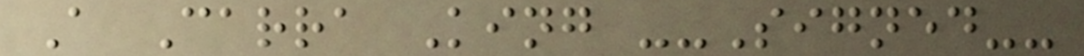A Carra King --Signed--
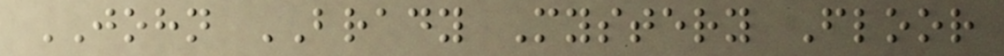JOHN BRADY Mystery Floor
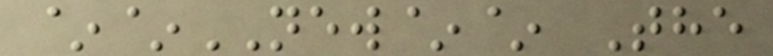~~NEW~~ The
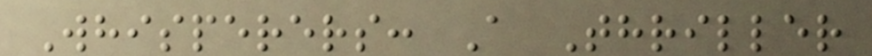Whisperers: A Thriller
